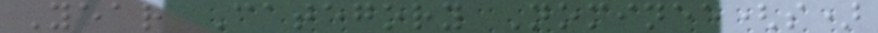Year Category Nominee(s)
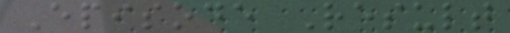Episode Result
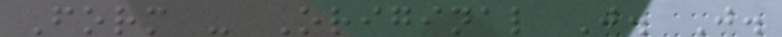Form - Original J. J.
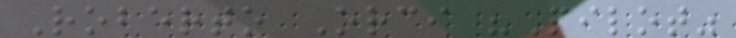Roberto Orci "Pilot"
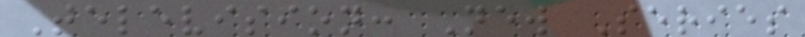Television: New Series
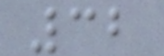32
